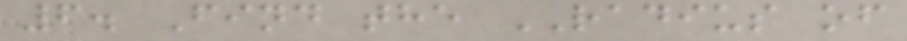6. Find the RADIUS of
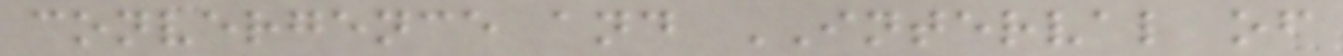convergence and INTERVAL of
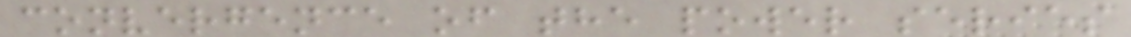convergence of the power series
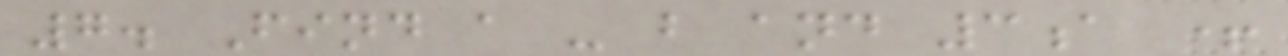7. Find a - b and 3a +
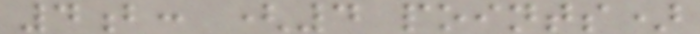4b: (4 points)
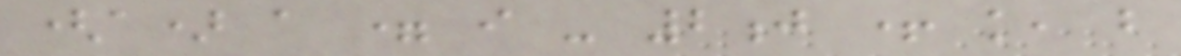(a) a = i - 2j + k, b
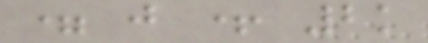= j + 2k
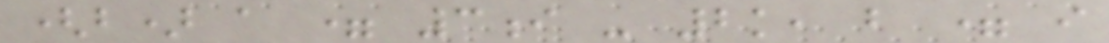(b) a = 3i - 2k, b = i
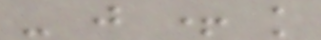- j + k
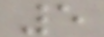5
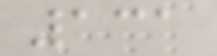131
